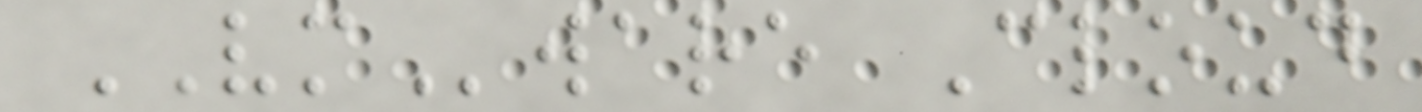VMware Cloud
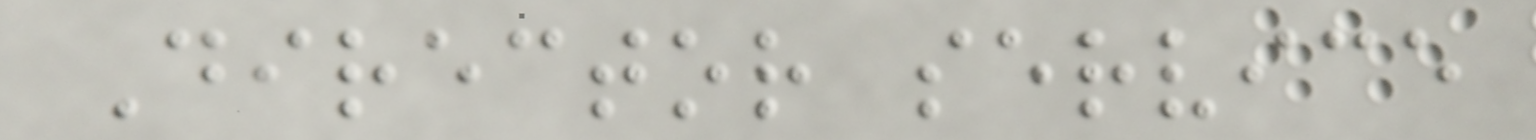Director service
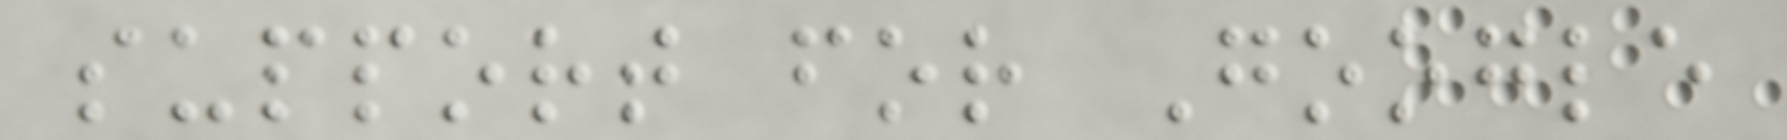support for Google
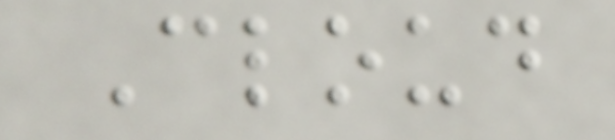Cloud
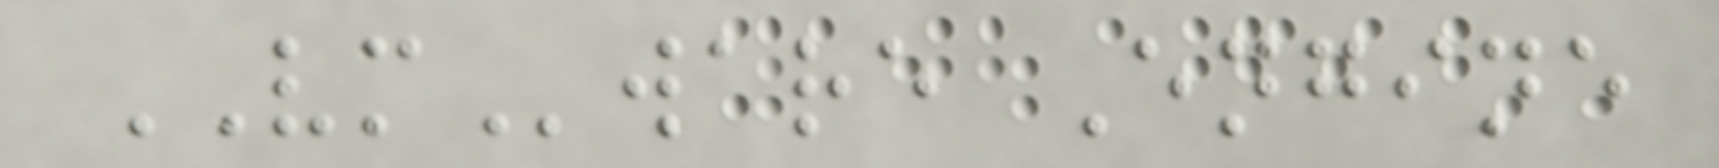VMware Engine
